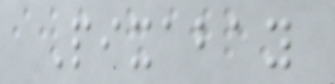Pixabay
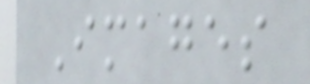Images
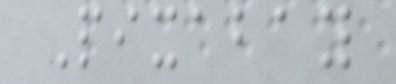Pixabay
